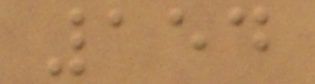154
